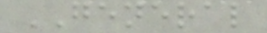GENERAL
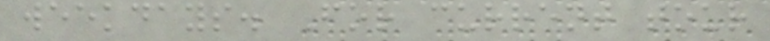weekdays. For current tour
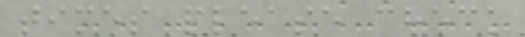times please check
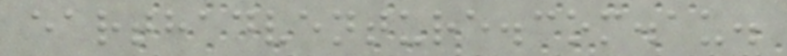earthadventure.com.au.
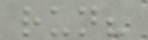run?
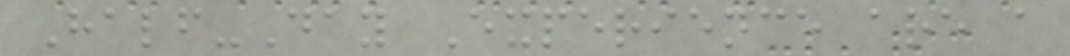Half-Day Experience are a
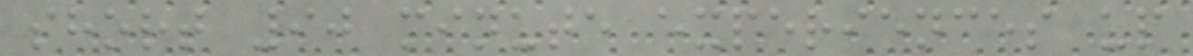short 90 minute experiences up
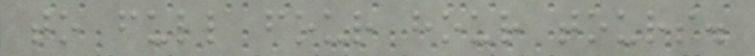to full four hour tours.
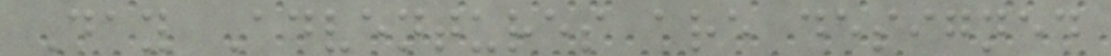Day Adventures are designed
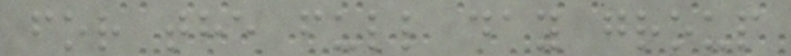for the full day group
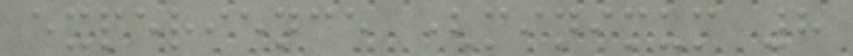experience (minimum 8
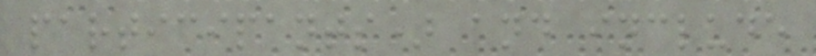participants) and include
